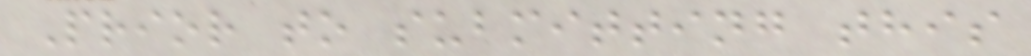Prior to submitting this
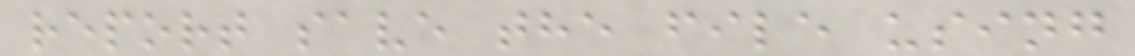report save the file using
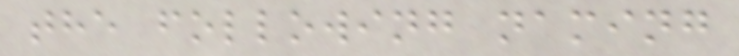the following naming
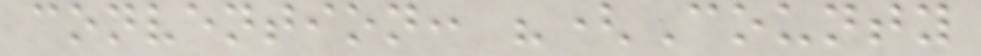convention: "(County
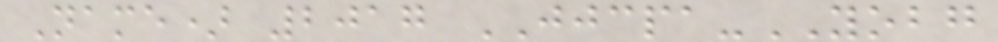Name) 2017 JJCPA-YOBG
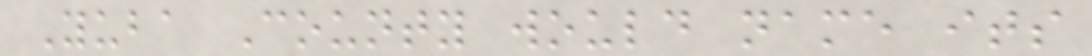Yuba County would name its
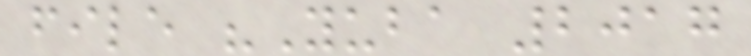file "Yuba 2017
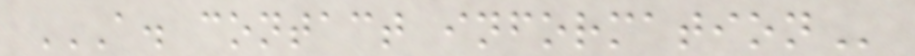A. CONTACT INFORMATION
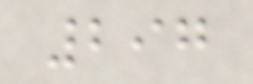297
